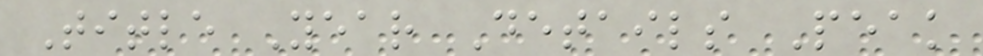Title Year Details Peak
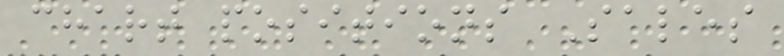chart positions Sales
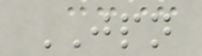JPN
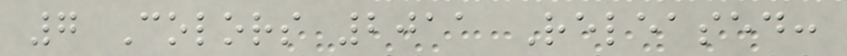7 Colors 2011 Released:
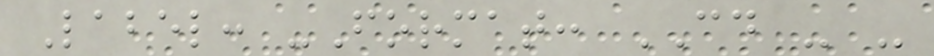Label: -Format: CD - -
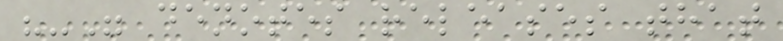"-" denotes releases that
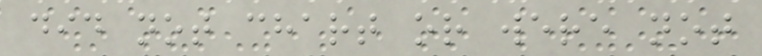did not chart or were not
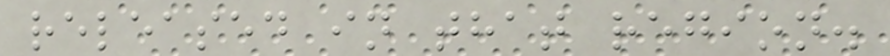released in that region.
